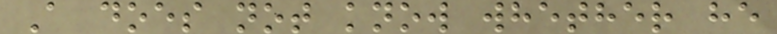A does not know whether he
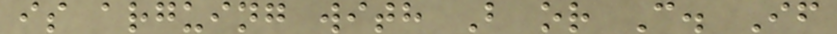is arguing with B or C. If
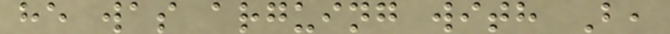he was arguing with B,
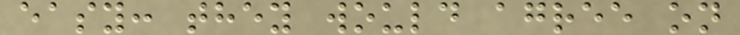easy: they would agree on
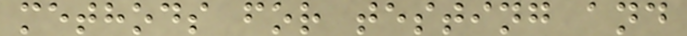methods for testing and
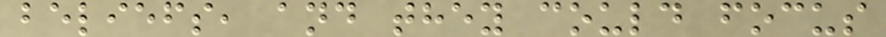beliefs, and they could focus
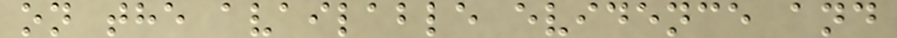on the available evidence and
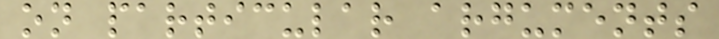on particular arguments
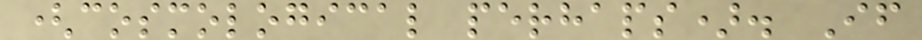(cosmological perhaps). If
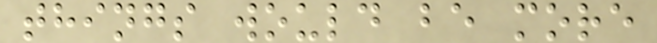things would be more
